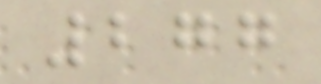277
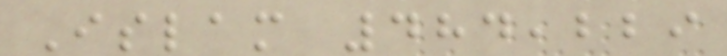Islam 484,229
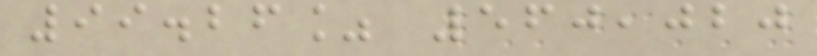99.26% 560,020
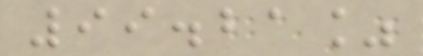99.21%
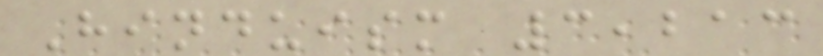Hinduism 3,213
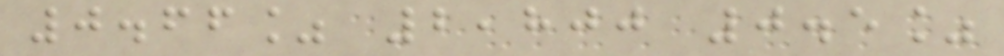0.66% 2,800 0.5%
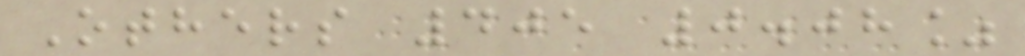Others 405 0.08%
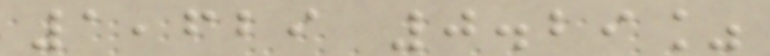1,629 0.29%
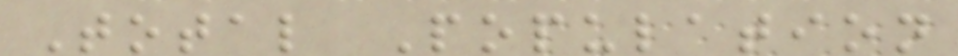Total Population
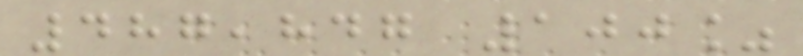487,847 100%
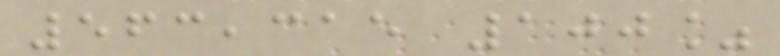563,315 100%
